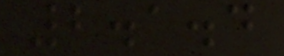2.1.4
